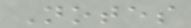Notes
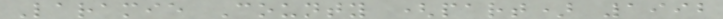Laramie County (part) 1992
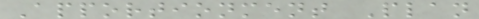Apportionment Plan
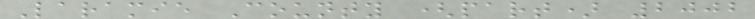Laramie County (part) 2002
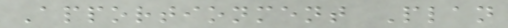Apportionment Plan
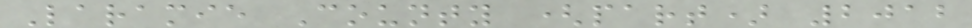Laramie County (part) 2012
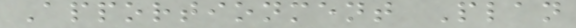Apportionment Plan
